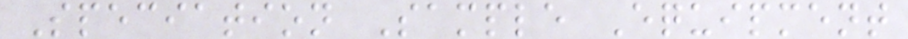Speciation Sample Equipment
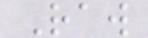Raw
